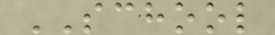SCHOOL
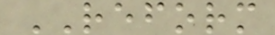REFORM
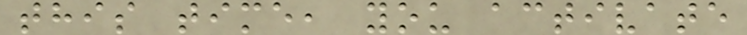this time, you activate
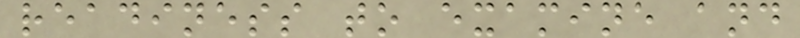readiness to examine and
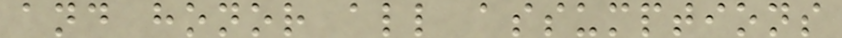and honor all assumptions
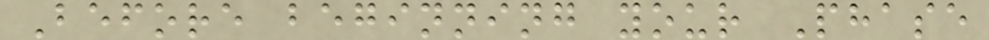Before beginning your Phase
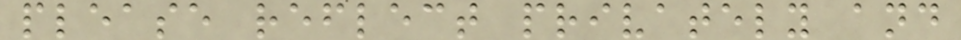please reflect privately and
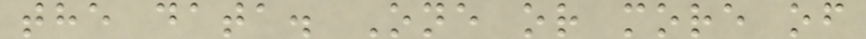the data. One or more of
